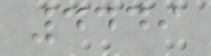4449
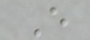E
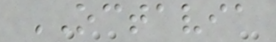OCTAVIA
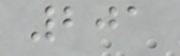201
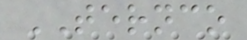TERNCO
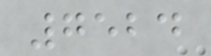7524
